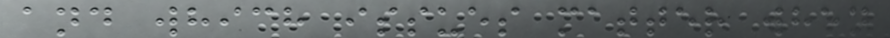and which issues matter when
